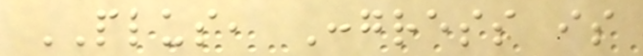PLUS, Congress is
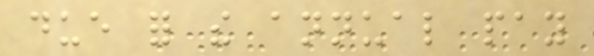due for the annual pay
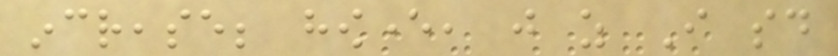increase; however, just as I said
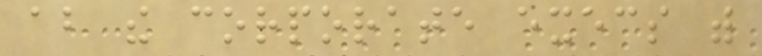about the corporate execs with
